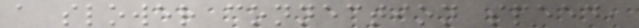a slower connection speed,
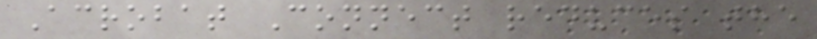Acrobat Connect reduces the
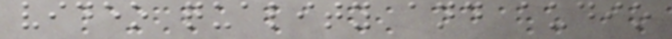video quality and audio
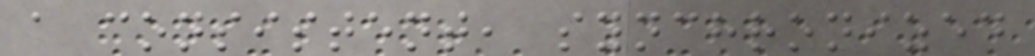a consistent, synchronized
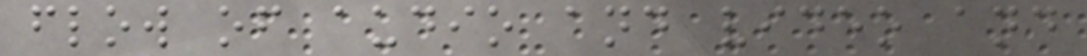flow of audio and video and
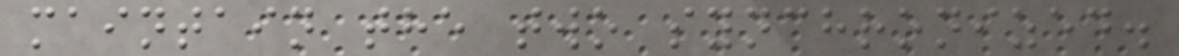maintain the two synchronized.
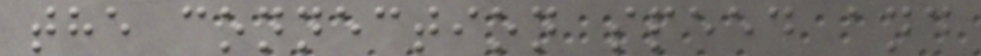the connection speed and
